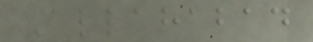Allahabad
